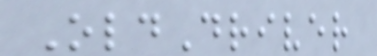OldDriver
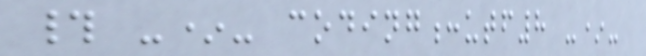# -*- coding:utf8 -*-
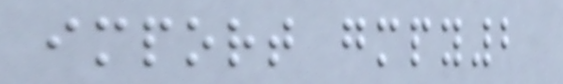import gmpy2
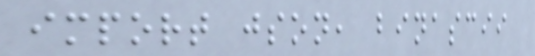import json, binascii
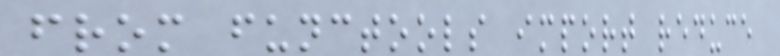from functools import reduce
